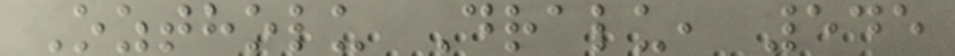Oztholu Dralu, 545
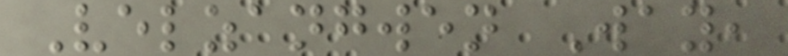Velzangwen Way,
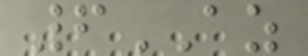6AZ
